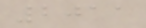2011
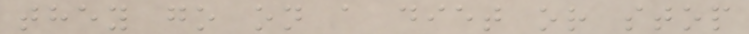they go on a diet or stop
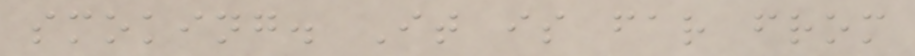smoking. It is far from
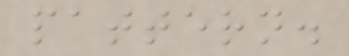pattern.
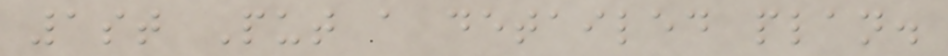1st Put a detailed plan.
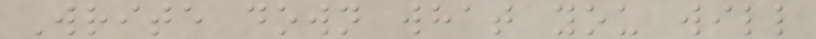Write down what you will
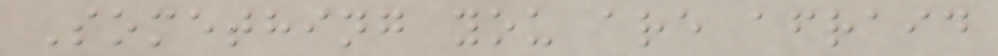Something you are afraid
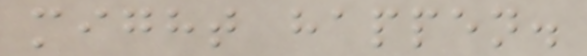might happen.
